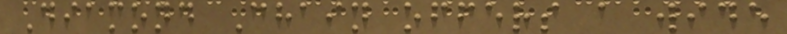Diamond Chain offers a wide
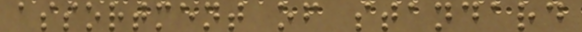assortment of standard
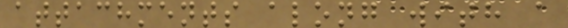attachments along with a
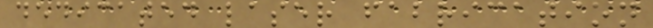dedicated laser fabrication
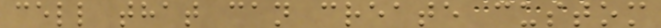cell that can create custom
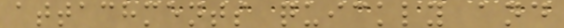attachments quickly and
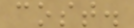cost.
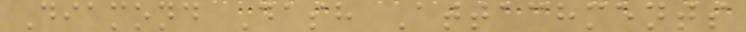Diamond Dash Attachments
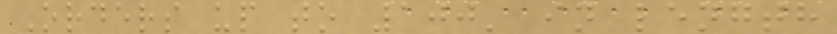Orders up to 100' in length
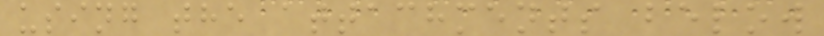using the attachments below
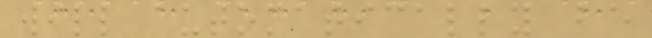will automatically be
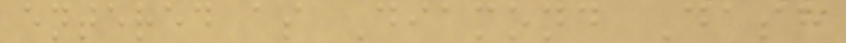entered as Diamond Dash
